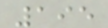195
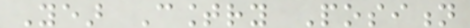Year Country Position
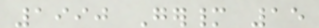1990 Germany 15
